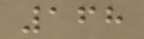168
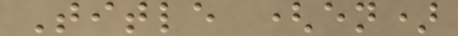Title (en)
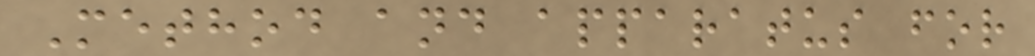Method and apparatus for
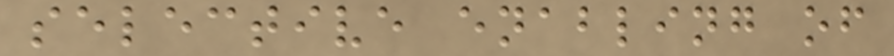selective enabling of
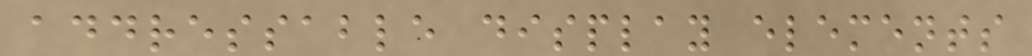addressable display elements
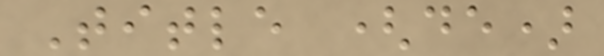Title (de)
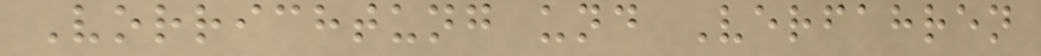Vorrichtung und Verfahren
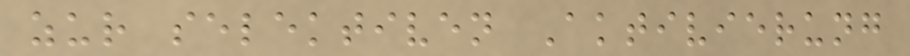zur selektiven Aktivierung
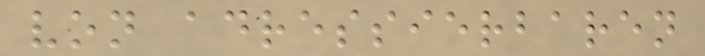von adressierbaren
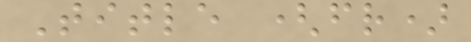Title (fr)
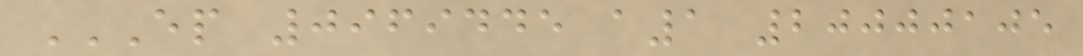EP 0969445 A1 20000105
